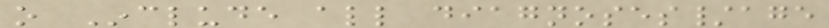o Include all diagnoses/age
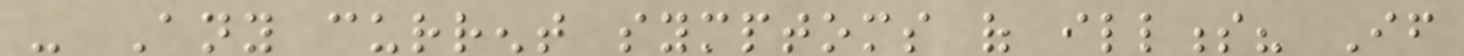- Any current symptoms of illness? If
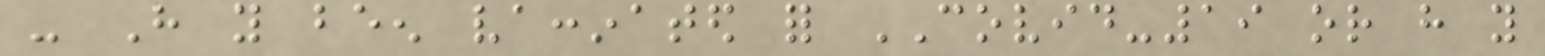- Have you been vaccinated for COVID-19 or have you
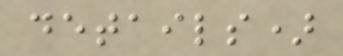details)
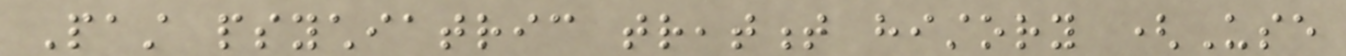Past psychiatric treatment history (Use
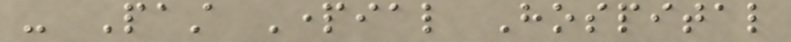- Past Partial Hospital
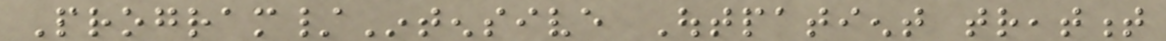Program/Intensive Outpatient treatment
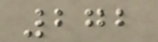272
